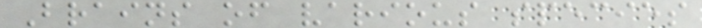Brains of various species
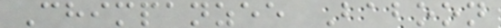Chimpanzee Baboon
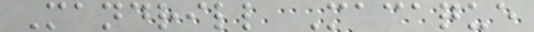Mandrill Macaque
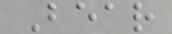Bear
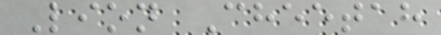Lion Cheetah
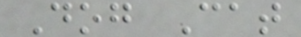Dog Cat
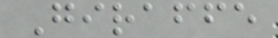Giraffe
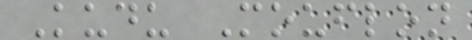Kudu Mouflon
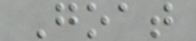Goat
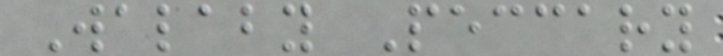Walaby Peccary
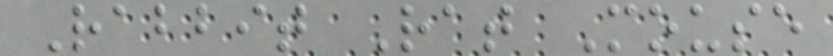Rabbit Rat Mouse
